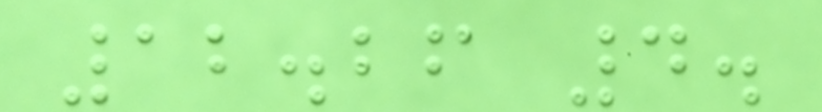12.26 4.
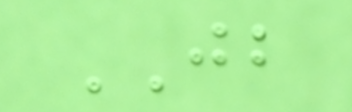JB
